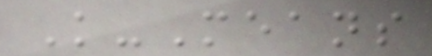K-Means
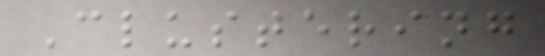Clustering
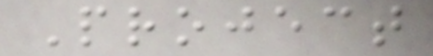Project
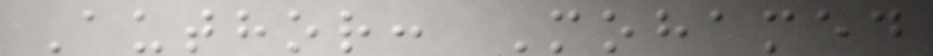Author: Mohamed
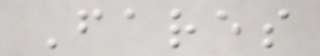Fares
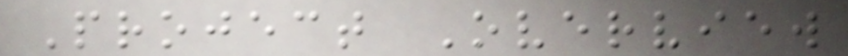Project Overview
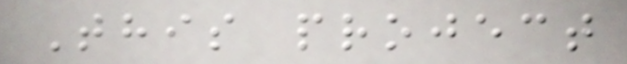This project
